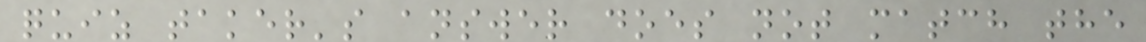quiz taker's answer does not match the
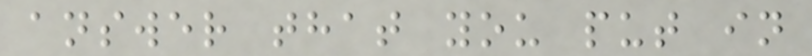answer that you put in
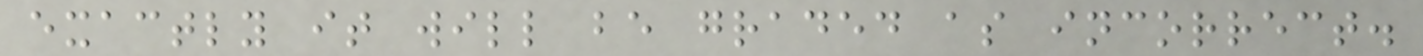exactly it will be graded as incorrect.
